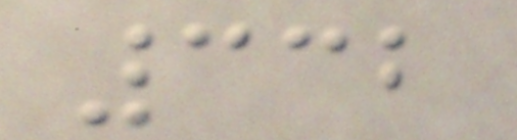332
